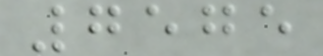7575
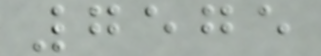7575
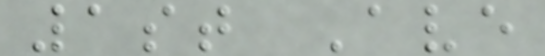1st Ave
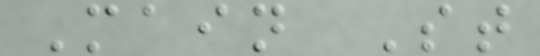Main St
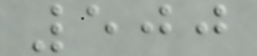500
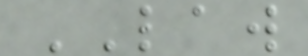LAW
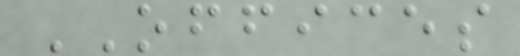OFFICES
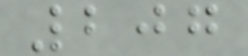207
